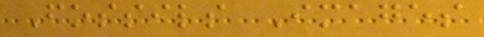Fossils Images
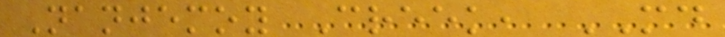Nanjemoy Creek, MD
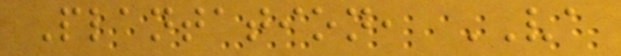Plantation, VA
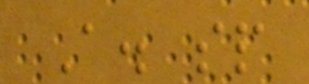A. sp
